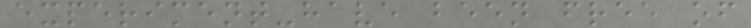experiment-have been free of
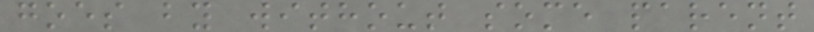goes by without some parent
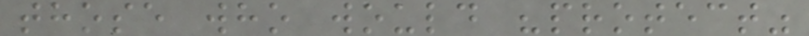those who would "protect"
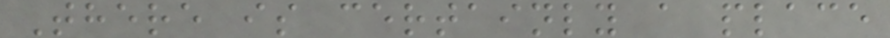There is certainly a place
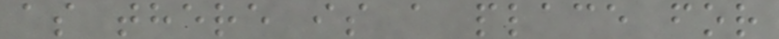as there is a place for
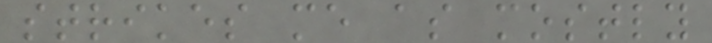strikes me as mostly
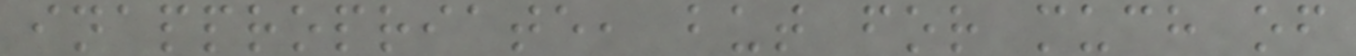inappropriate, but for much of
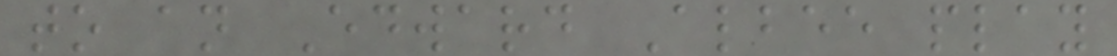to an Edward Albee play
